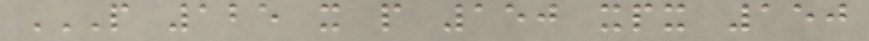P 125 X P 150 XPX 150
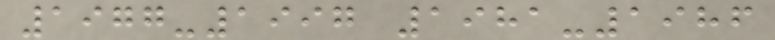1977-1997 1981-1986
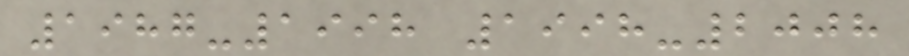1987-1998 1998-2008
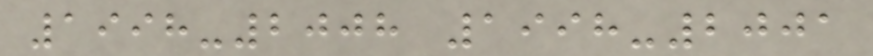1998-2008 1998-2001
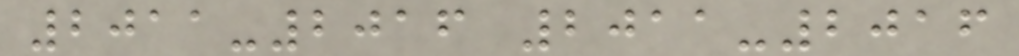2011-2016 2011-2016
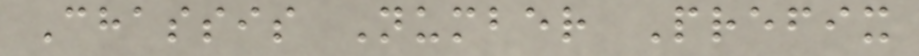Chassis Number Prefix
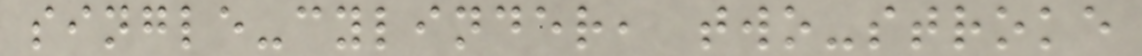single-cylinder, two-stroke
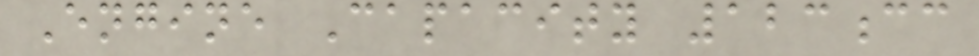Engine Capacity 123cc
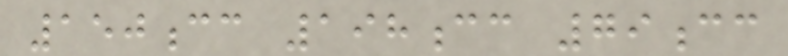150cc 198cc 79cc
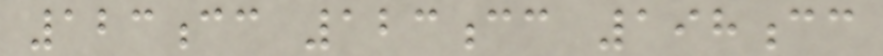123cc 123cc 198cc
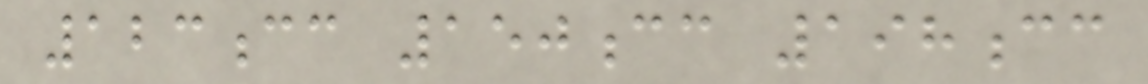123cc 150cc 198cc
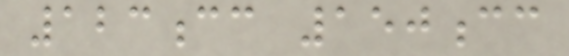123cc 150cc
